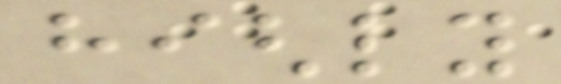highly
